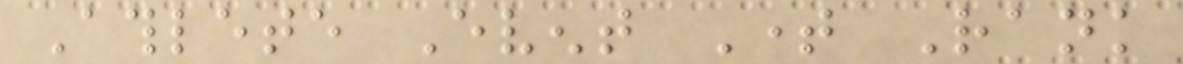Athlete Event Time Rank
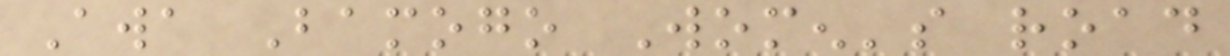Awa Bamogo Women's road
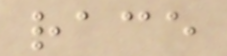race
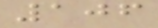106
